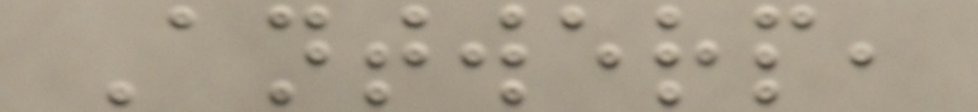Antwerp,
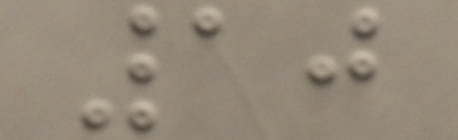10
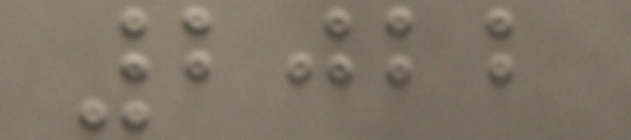2022
